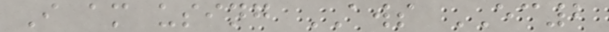I am using AWS EC2
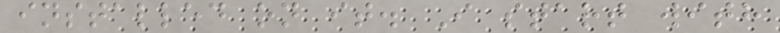installed on it. I start with
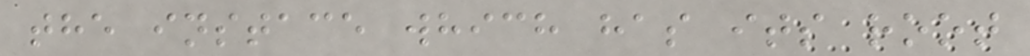the instace which has its root
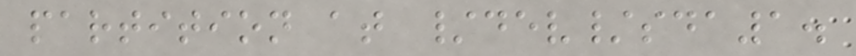partition at /dev/sda1.
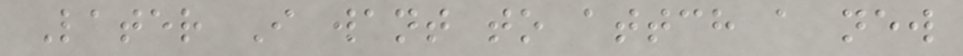Later I want to attch a new
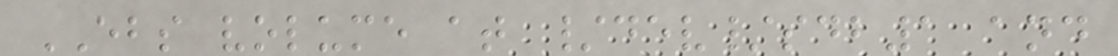EBS volume at /dev/sdb1 and
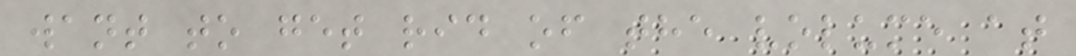want to get rid of the volume at
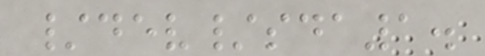/dev/sda1.
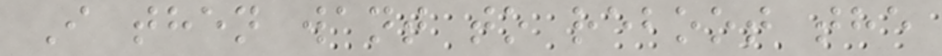I then want to reboot the
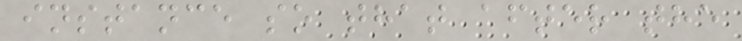instance so that after the
